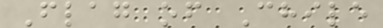Flag of Chile
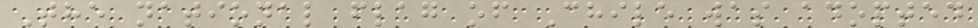The national flag of Chile was adopted
